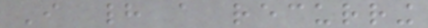I had a recurring
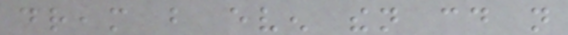dream but even then could not
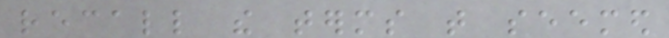recall the terms that seemed
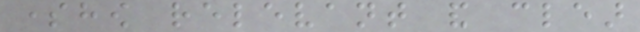somehow relevant and clear
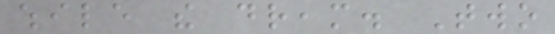while the dream. Two
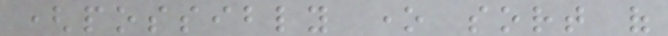(possibly one sort of
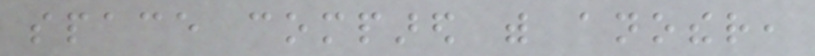space compared with another,
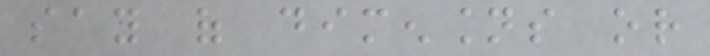say of dimensions or
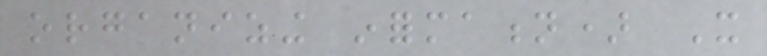organizing information) It
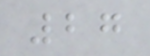27
